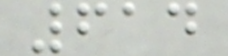614
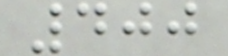400
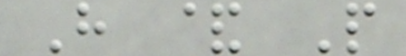H & P
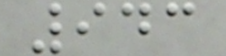943
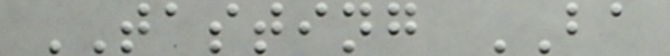TASTING BA
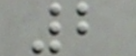2
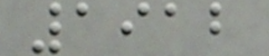1912
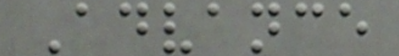Advance
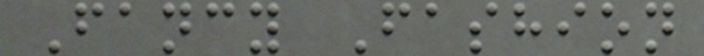Fancy Fashion
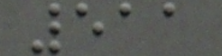511
